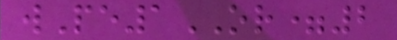wPe1OR=2
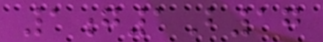1g1B17
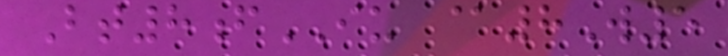Bt8fIU @8W5
